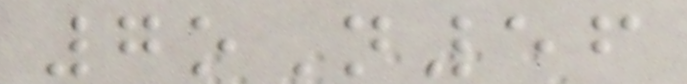7oN56
